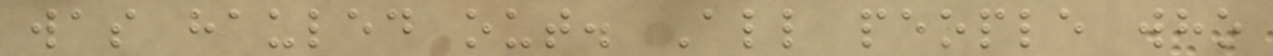was hauled out. All people who
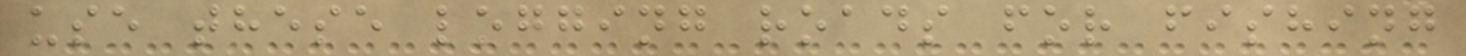use these logging roads for fishing
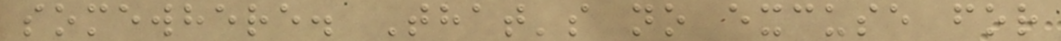somewhere. That's no excuse for
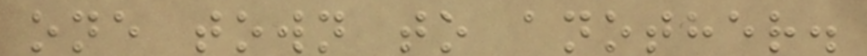one town to another.
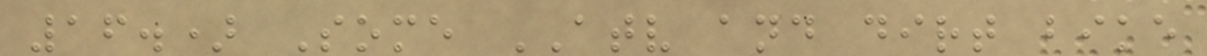16.) Some ATV and dirt bike
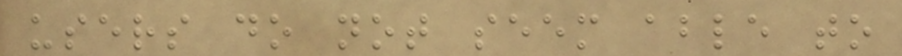users do not seem able to
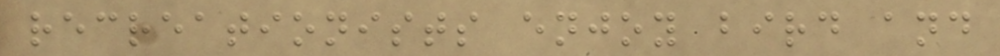recreationists enjoy bird and
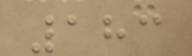183
